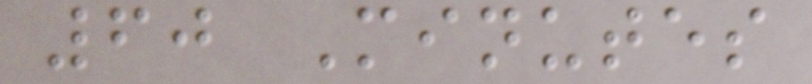60 Minutes
